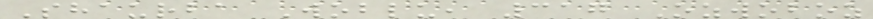Shaurba Woblu, 317 Ozwoboz
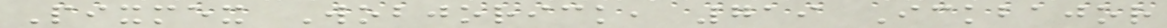Pixmex Wobjorick, 719 Ickbajor
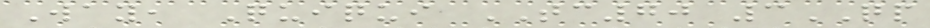Way, Quiqui TC70 3QP
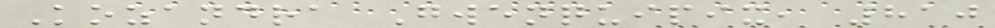Kozandra Gwenquipix, 810
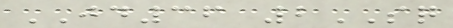JD36 2SQ
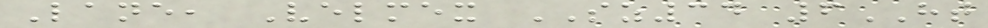Lane, Velmex SZ34 6HT
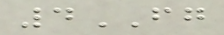4FG
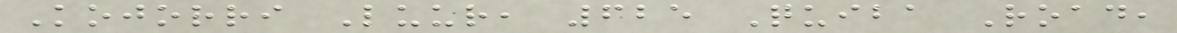Kojorri Luur, 625 Quiba Road,
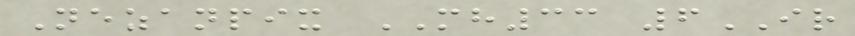Nezanpix MH33 6IR
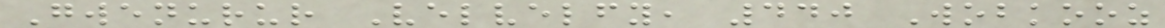Gwenurur Velvelfy, 440 Wobkooz
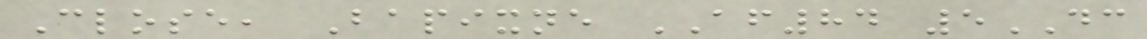Close, Bapixne AF84 5DC
